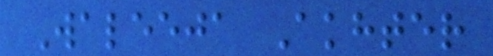Waleeja Akhter
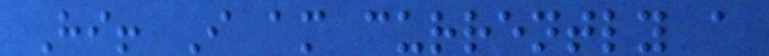Hi! I am currently a
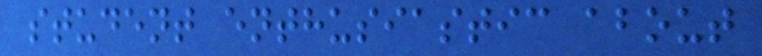student enthusiastic about
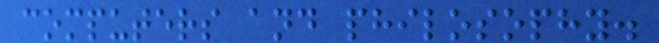computers and philosophy.
